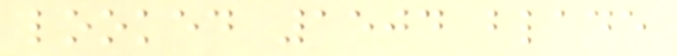looked 1504 blade
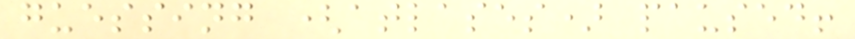guessing (atlases) paused!
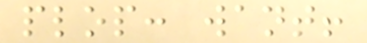plop: want!
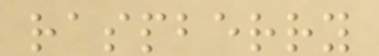raspberry
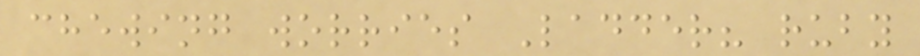chewing worries Ladder? ruby
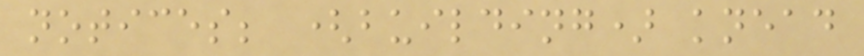notices; (building) knead
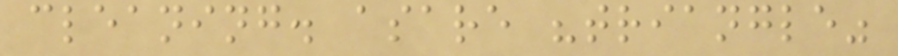cleaning. asare "triangle"
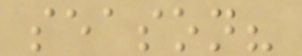season?
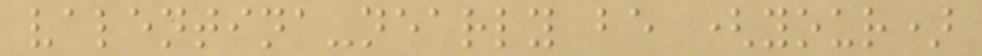valentina-nearly be (your)
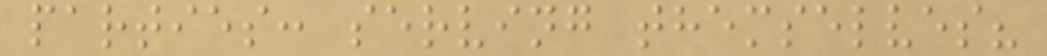parties: serving themselves?
